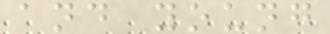and young
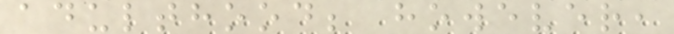adulthood; however,
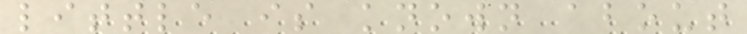little is known about
